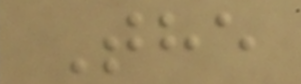The
